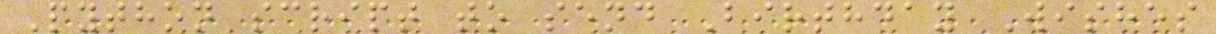Python script to send Birthday Wishes
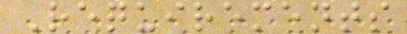Requirements
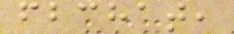fbchat,
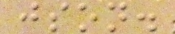json.
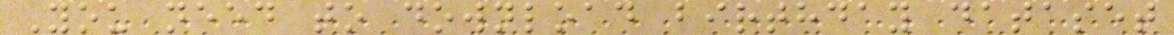You need to download birthday dataset
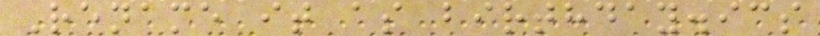Rename it as birthday.ics
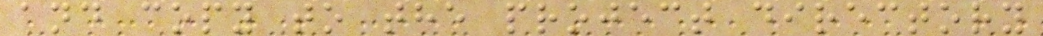and copy to the project directory
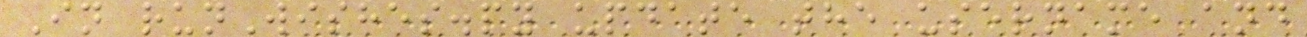In runWishes.py update the username and
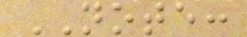NOTE:
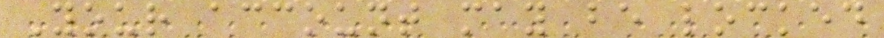Your account may be locked
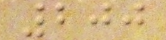200
